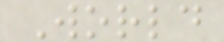World
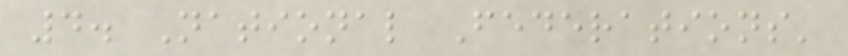4. National Federations'
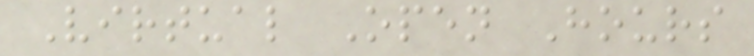Virtual Open Hours
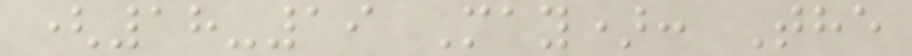(18-19 May): The
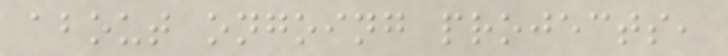about ongoing projects,
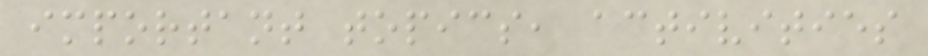important topics, activities
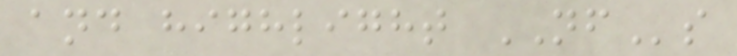and highlight NFs
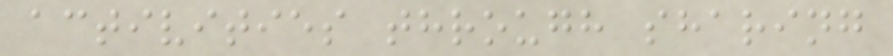activities through sharing
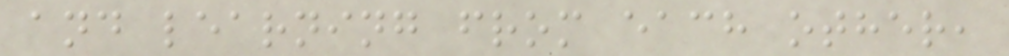and learning from each other,
